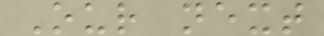Our next
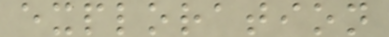exploration
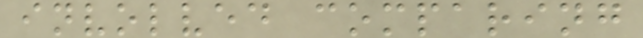involved comparing
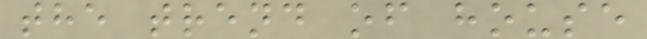the trend of house
